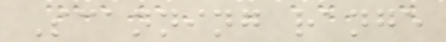Scanning range
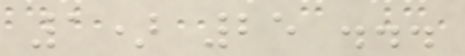1) 25 ...
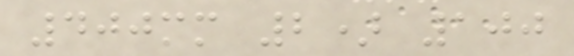400mm 2) 100
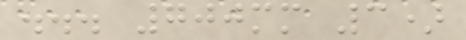... 700mm 3)
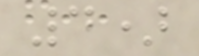4)
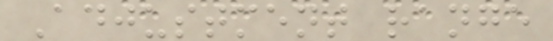Adjustment range
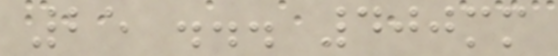25 ... 400mm
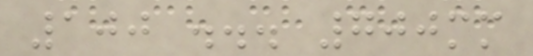100 ... 700mm
